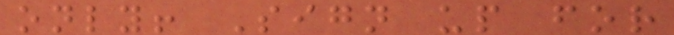only! Sign up for
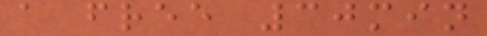a free 30min
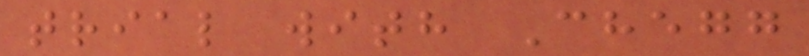trial with Chegg
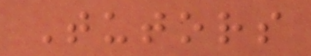Tutors
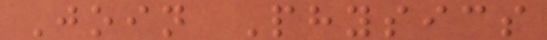Join Physics
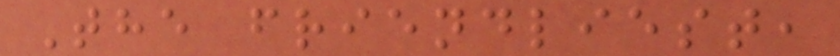The friendliest,
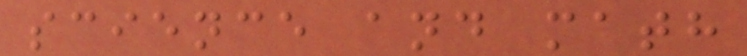science and math
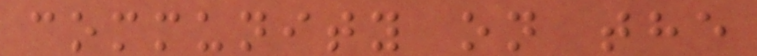community on the
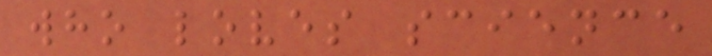who loves science
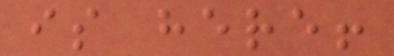is here!
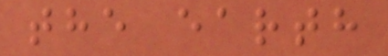the earth
